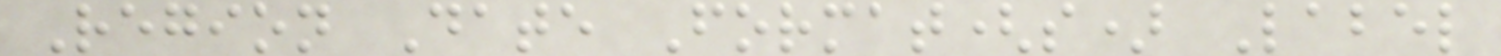Region Date Format(s) Label
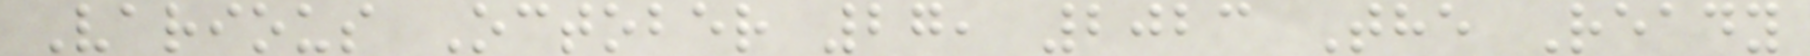Various October 27, 2023 The Ready
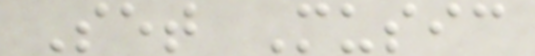Set Music
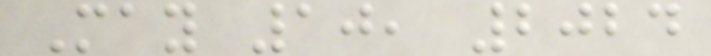May 10, 2024
